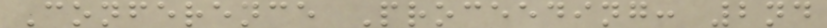Conference Proceeding: 2nd
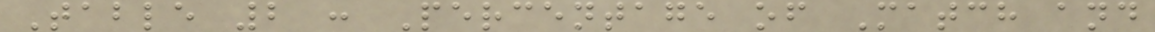Table 2 : Percentage of Match and
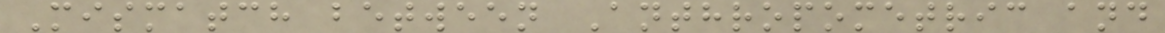Mismatch between Anthropometric and
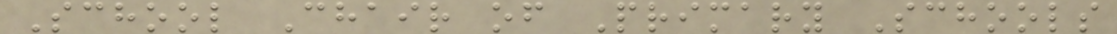School Chair of Primary Schools
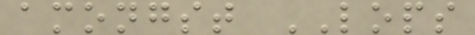amongst LOPS
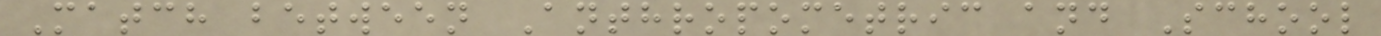Match between Anthropometric and School
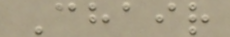Chair
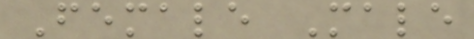Female Male
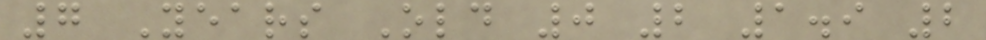7 Years Old 0 2 1.9 2
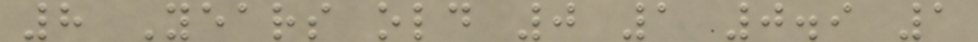8 Years old 0 1 0.9 1
